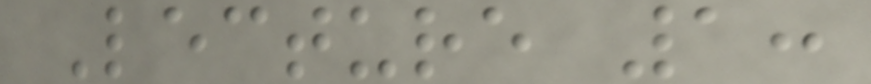Lecture 1:
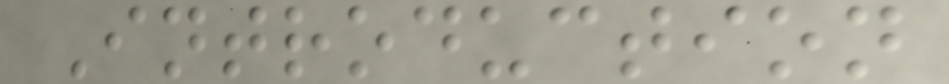Introduction
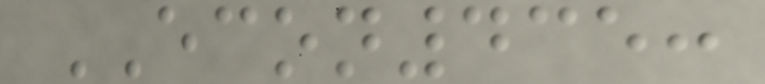ECON435:
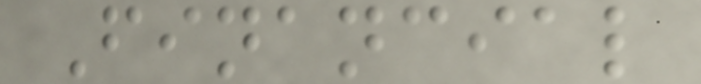Financial
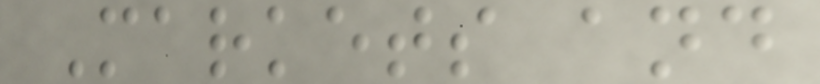Markets and
